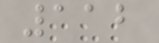112
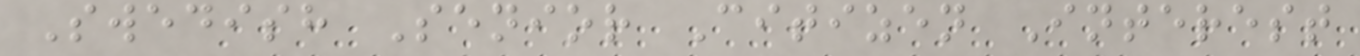Swedish Senior Citizen Interest
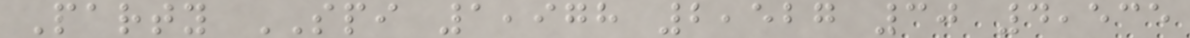Party SPI 1,978 2,527 30 4,535
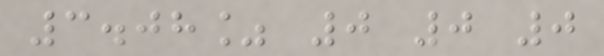3.08% 0 0 0
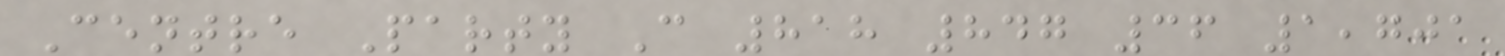Centre Party C 818 847 36 1,701
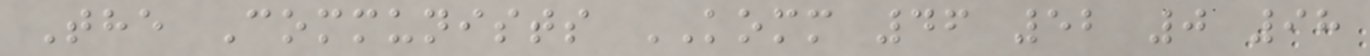The Communists KOMM 46 52 0 98
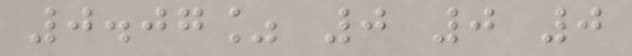0.07% 0 0 0
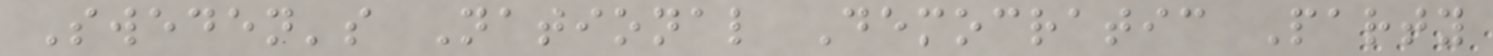Sweden's National Democratic Party
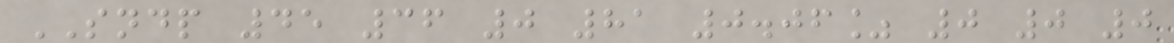SNDP 45 36 0 81 0.06% 0 0 0
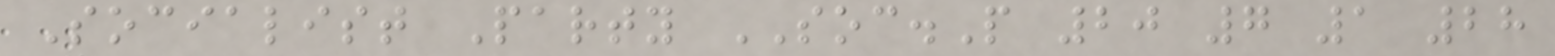Socialist Party SOC.P 20 7 1 28
